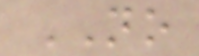NO
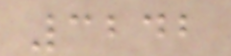3242
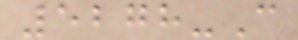5278-C
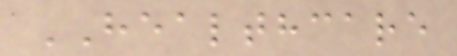HEALTHCARE
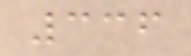336
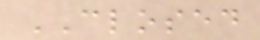CLOSED
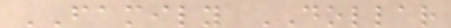FAMILY DOLLAR
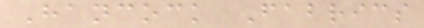Hancock Fabrics
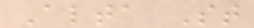Alta St
